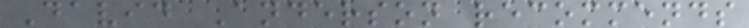David Anderson recommends
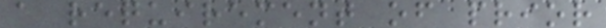a requirement of prior
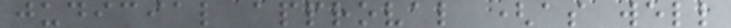judicial approval (as well
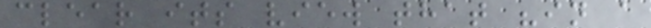clear its view that "in a
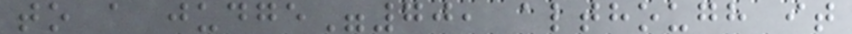to a judge"70, although it
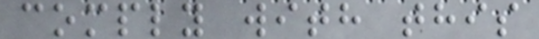comply with this
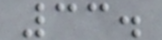33.
